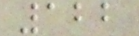122
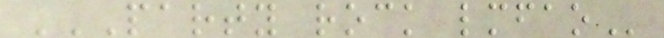PARTY ROCK LMFAO
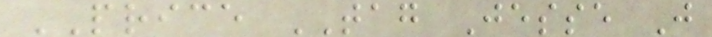PRICE TAG Jesse J
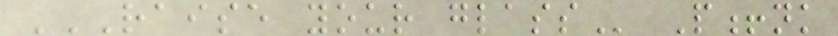RAISE YOUR GLASS P!nk
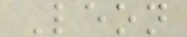Leon
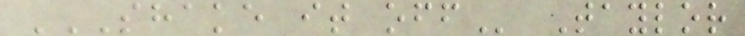SHAKE IT OFF Taylor
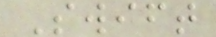Swift
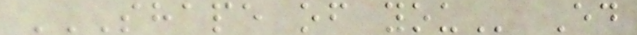SHAPE OF YOU Ed
